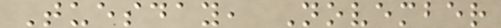Tuesday, November
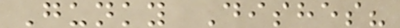Gunky Dishes?
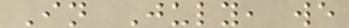In July, we
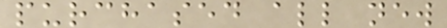purchased all new
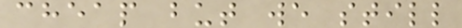cheap but we still
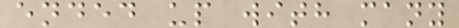ended up with many
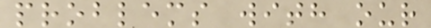problems with our
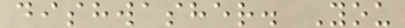dishwasher. You
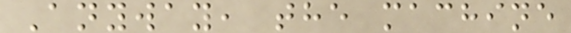Anyway, the machine
